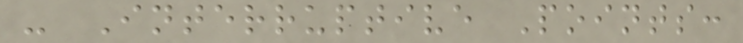- Interruptive Points:
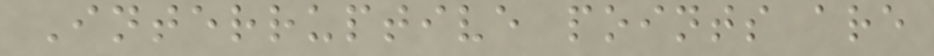Interruptive points are
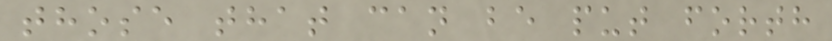those that can be put forth
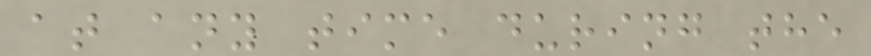at any time during the
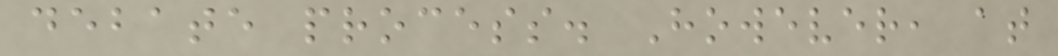debate process. However, at
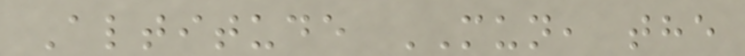Altitude MUN, the
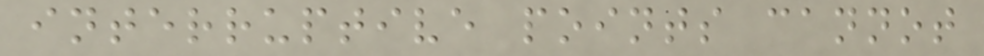interruptive points cannot
